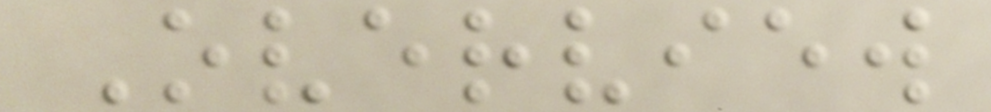Overview
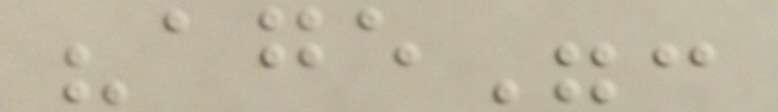"age":
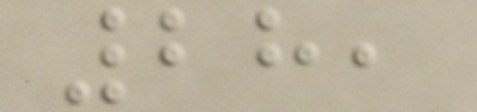28,
